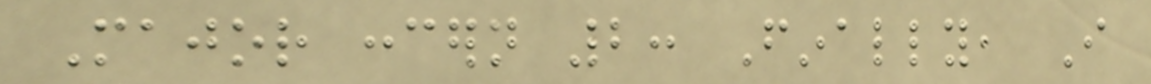Major concern 2: Finally, I
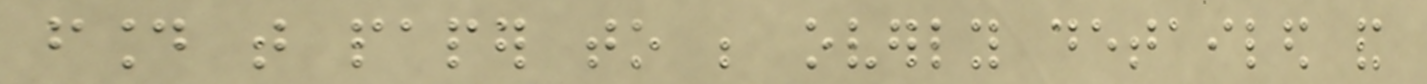found that paper to be overly detailed and
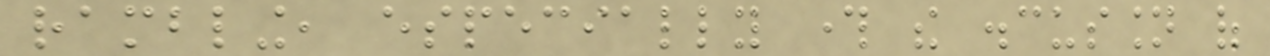rambling, especially through the discussion of
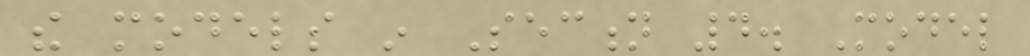the models in Section 4. Model
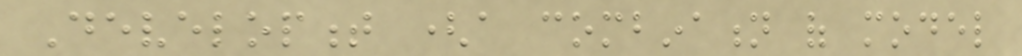Development (a combination of model
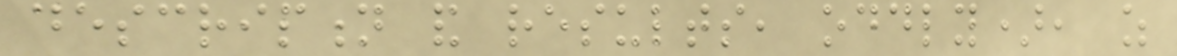description and results, oddly), as
